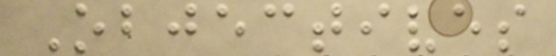Objectives
